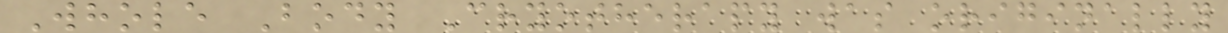Whole Body Cryotherapy was originally
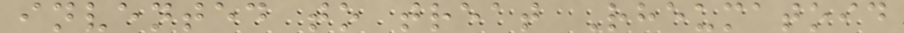invented to treat Rheumatoid
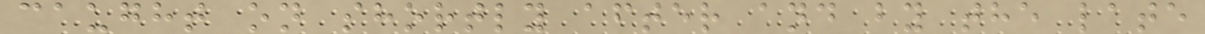caught on shortly after and by the late
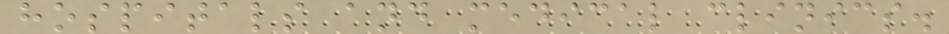hospitals and medical clinics.
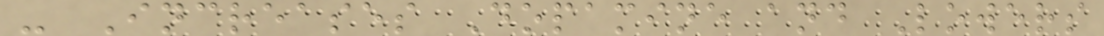- Increases Dopamine and Lowers
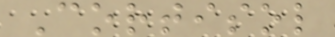Cortisol
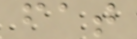fat
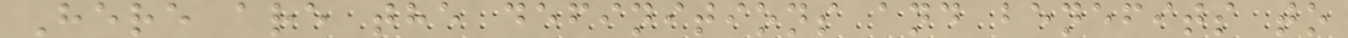Here are the definitions and benefits to
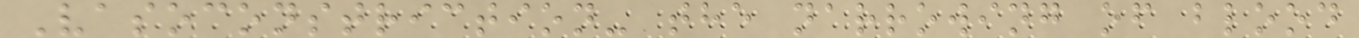Vasoconstriction- the narrowing of blood
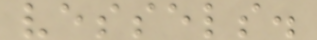vessels.
